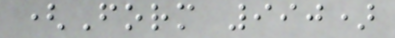(Form 990)
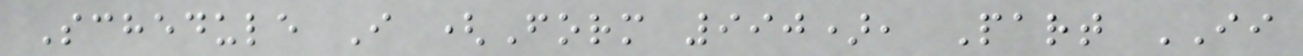Schedule I (Form 990), Part II
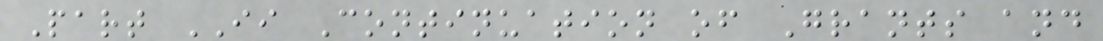Part II Continuation of Grants and
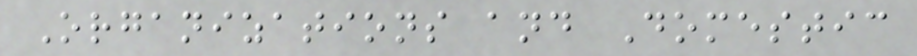Organizations and Domestic
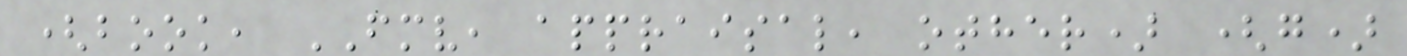(book, FMV, appraisal, other) (g)
